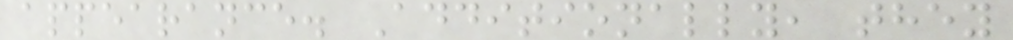appearance. Additionally, they
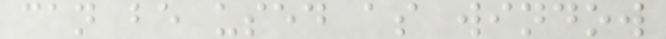can be used as window
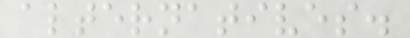alternatives.
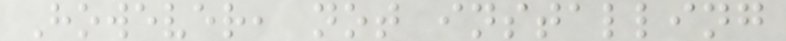However, not installing
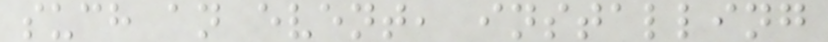such an event, installing
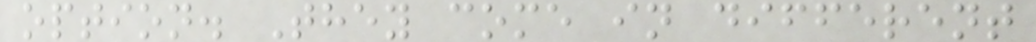option. They come in different
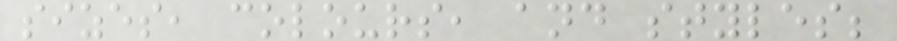sizes, colours, and styles;
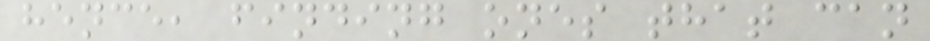hence, finding ones that can
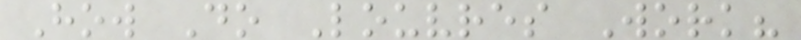How Do Louvres Work?
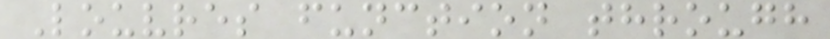Louvres function through
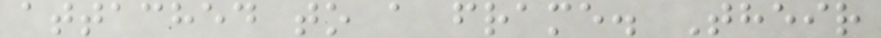attached to a frame. Their
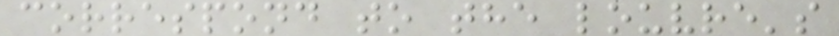correspond to the louvre's
